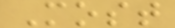Most
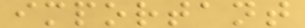important
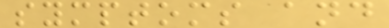symptoms and
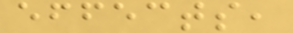effects,
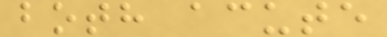both acute
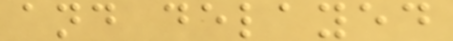and delayed
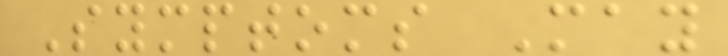Symptoms May
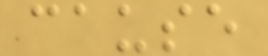cause
